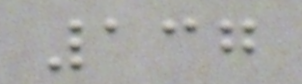137
